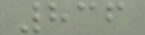836
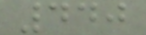440
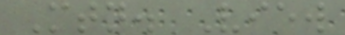Mtn. View
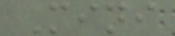Mini
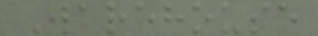Warehouse
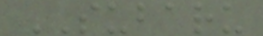SUBARU
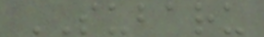SUBARU
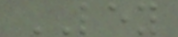LEY
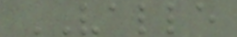VALLE
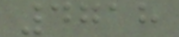4718
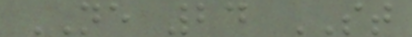NE 24 ST
